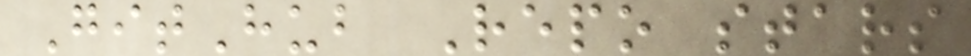GitHub Repo stars
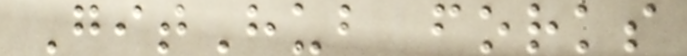GitHub forks
